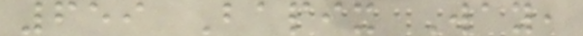659 Bapix Way,
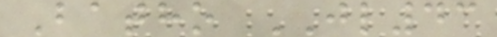Batho JL43
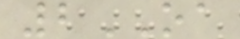2OA
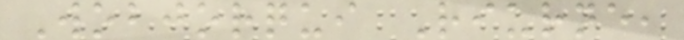Wobjorqui Riurne,
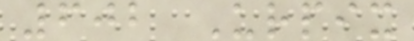602 Urpix
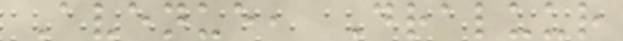Avenue, Draluur
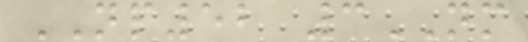NP52 3NM
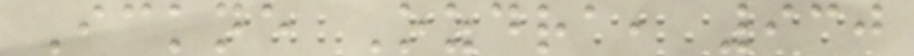Ickne Ozdra, 930
